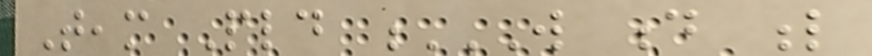Team Pld W D L
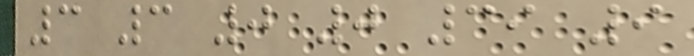3 3 0 0 39 9
